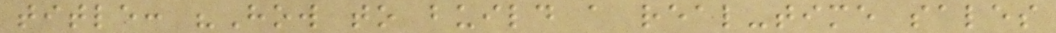title: "How to build a real-time sales
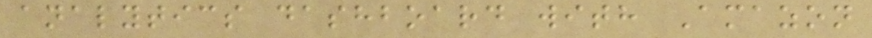analytics dashboard with Amazon
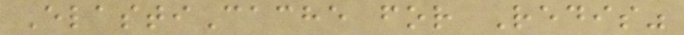ElastiCache for Redis"
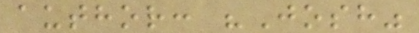author: "Josh"
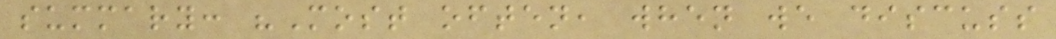summary: "Most often, when we discuss
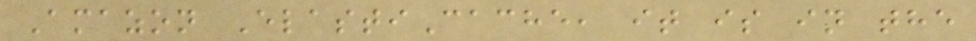Amazon ElastiCache, it is in the
